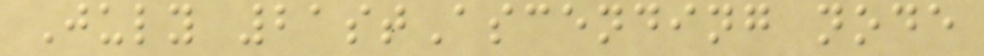July 21stAscending node
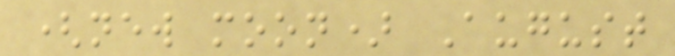(new moon) August
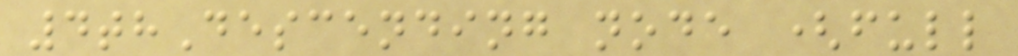4thDescending node (full
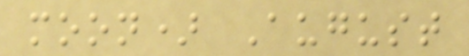moon) August
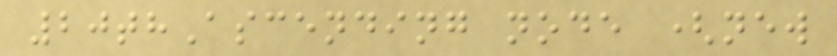20thAscending node (new
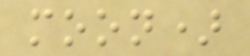moon)
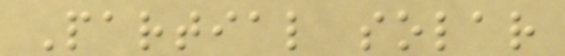Partial solar
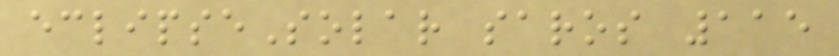eclipseSolar saros 115
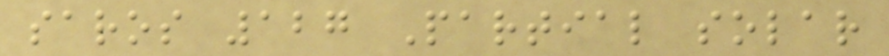saros 127 Partial solar
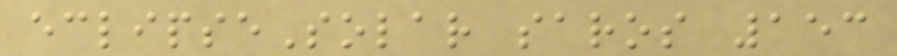eclipseSolar saros 153
